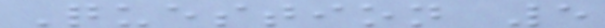Question 5
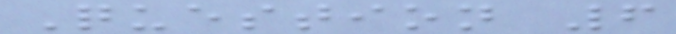Question 6
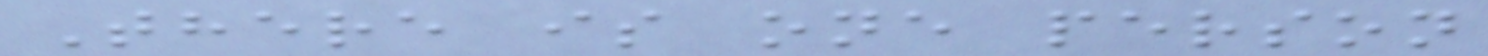There is one person
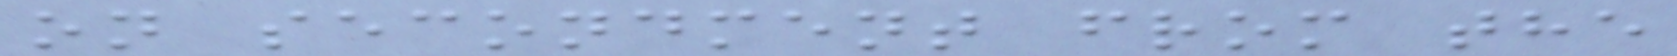on secondment from the
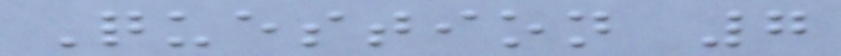Question 7
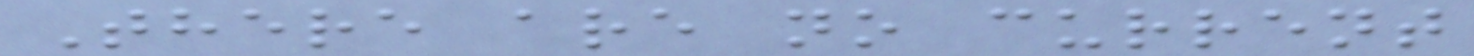There are no current
